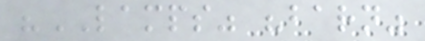"LAMPS" "barn"
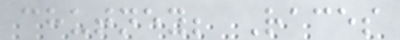chutney; Races
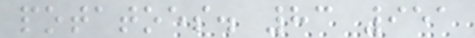potatoes. 83 951
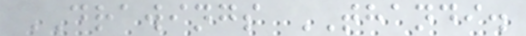DRAWINGS THANDI.
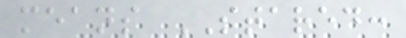means STARED:
